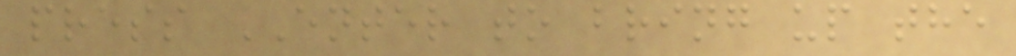press ENTER to bring up the
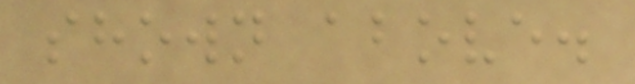shown above.
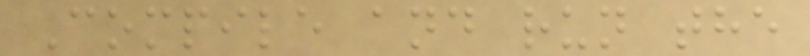Compile and run the
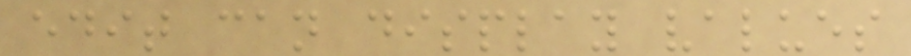edit can display values
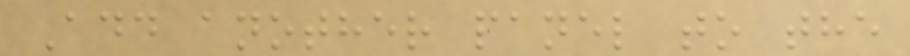Add another panel to the
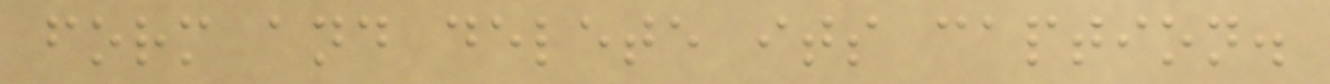form and delete its caption.
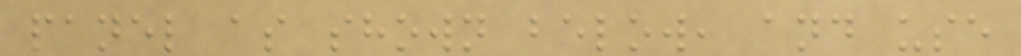panel as shown below, and use
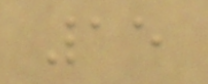15
